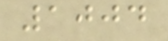1004
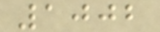1002
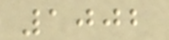1002
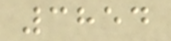3854
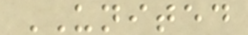UNITED
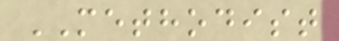METHODIST
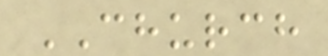CHURCH
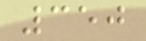350
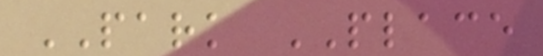PARK PLACE
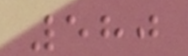580
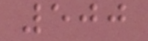500
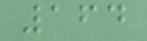164
